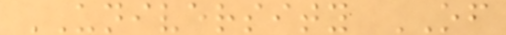UNIVERSITY OF
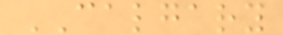CALGARY
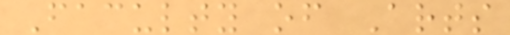Faculty of Arts
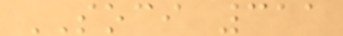SOCI 311
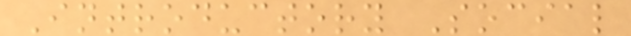Introductory Social
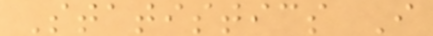Statistics I
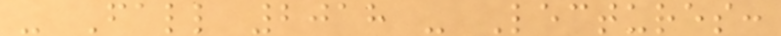- Fall 2018 - Lectures:
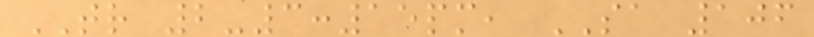TR 2-3:15pm, SA 106
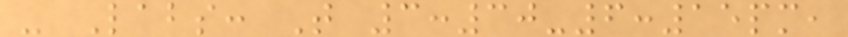- Labs: T 3:30-6:15pm,
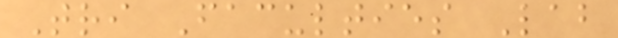Tri Faculties Lab
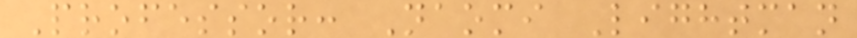Professor: Naomi Lightman
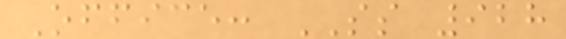Office: SS 928
